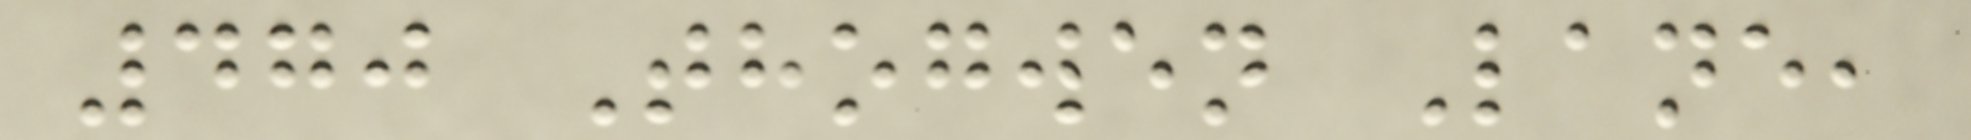470 Thogwen Lane,
